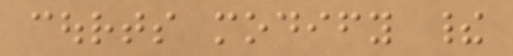courts modify their
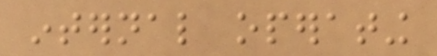internal operating
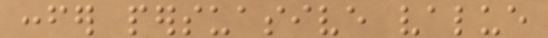confer persuasive value
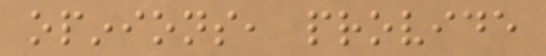opinions, provide
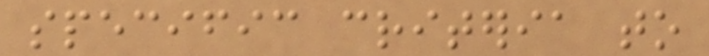specific criteria to
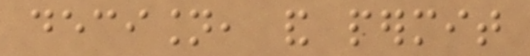decision, and permit
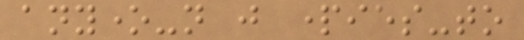anyone-not just parties-to
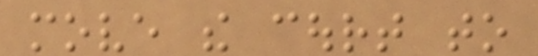move the court to
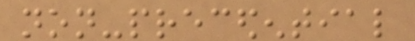non-precedential
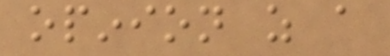opinion as a
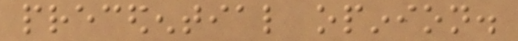precedential opinion.
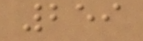259
